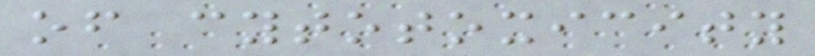of cytotoxicity
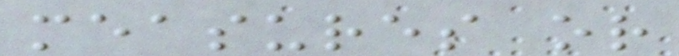measures or
